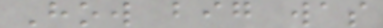How big was
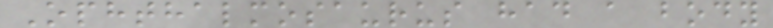Ophthalmosaurus had a body
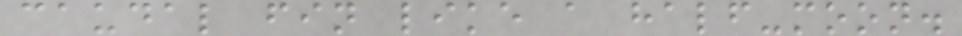caudal fin like a half-moon.
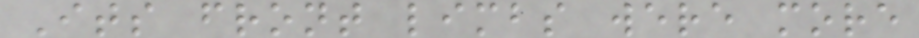Its front limbs were more
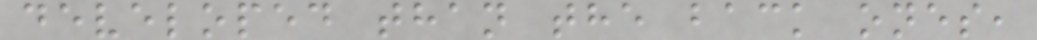developed than the back ones,
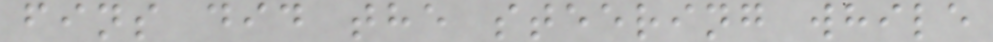fins did the steering while
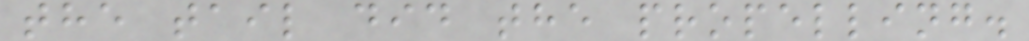the tail did the propelling.
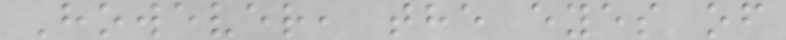However, the eyes of
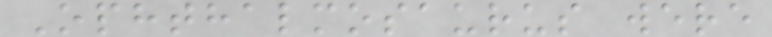Ophthalmosaurus were
